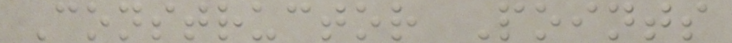Constructor Points
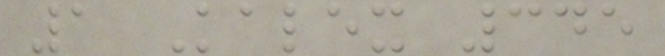1 Kalex 345
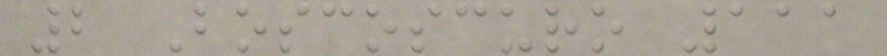2 Boscoscuro 111
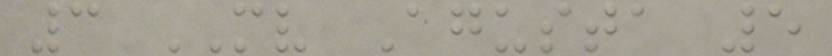3 MV Agusta 5
